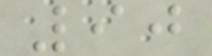90
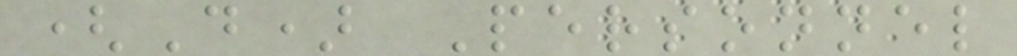(D) Personnel
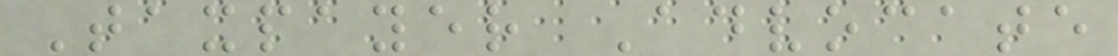Taxpayer Advocate
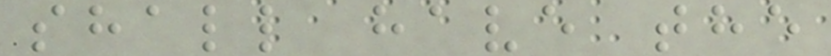shall have the
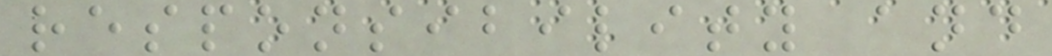responsibility and
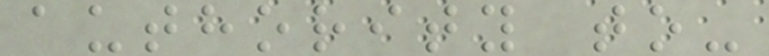authority to-
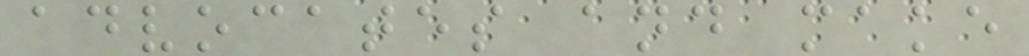advocates and make
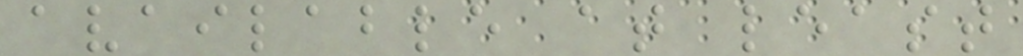available at least
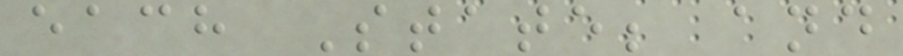each State; and
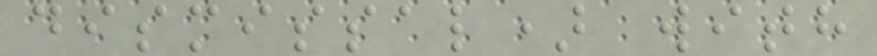dismissal) with
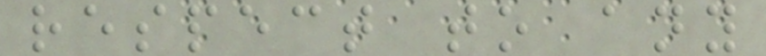respect to any
